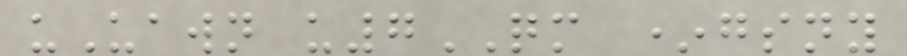uUawn u7QM *gsny
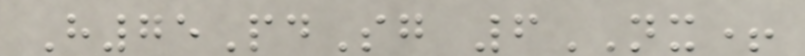H75PdSg 6NX+
